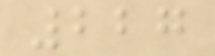227
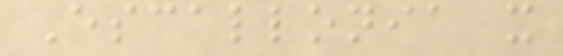Escallonia x
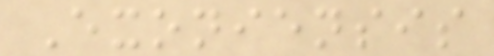Exoniensis
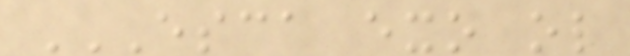ESCA EXO OL
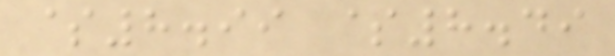$8.99 $8.49
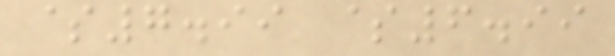$7.99 $6.99
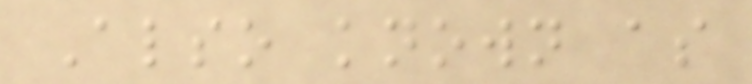Also known as
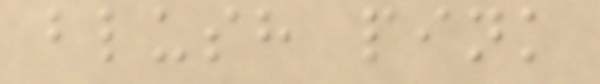blush pink
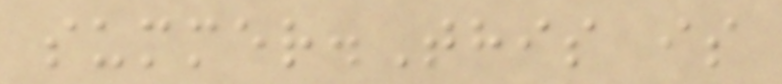summer.This is
